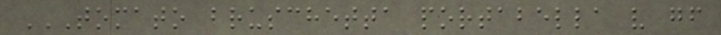TOMATO BRUSCHETTA PORTABELLA V GF
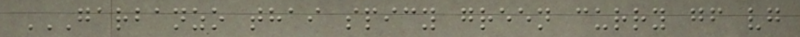GARBANZO THAI SPICY GREEN CURRY GF VG
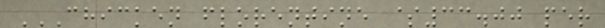CHICKEN FLORENTINE $33.00 PER
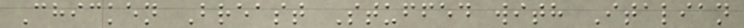Chicken Breast Stuffed with Italian
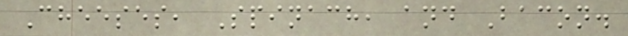Cheeses, Spinach, and Bacon.
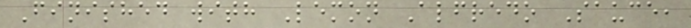Finished with Lemon Alfredo Sauce,
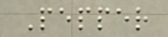Pepper
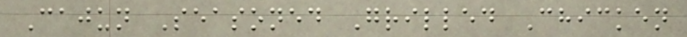Cajun Seasoned Grilled Chicken
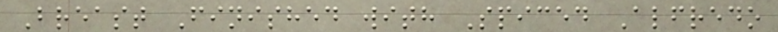Breast Finished with Spiced Alfredo
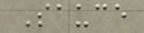Sauce
